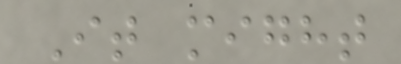It might
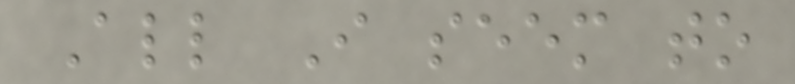All I seem to
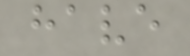have
